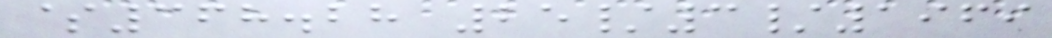$368.28 25/3/1969
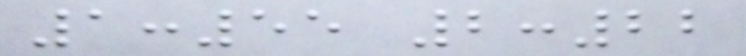1:55 2:22
